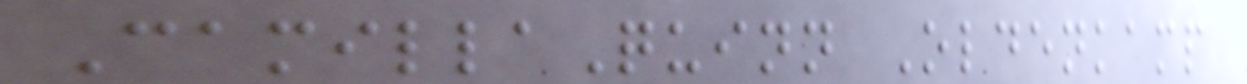CamillaQuinn Oldenkamp
